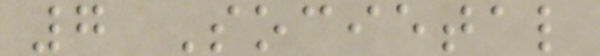7 Societal
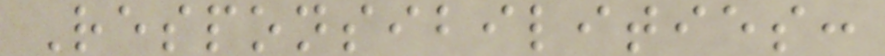Responsibilities:
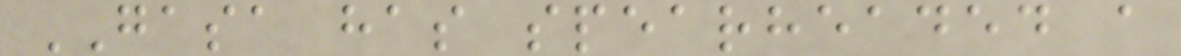GASA has spearheaded a
